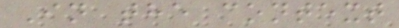In the context
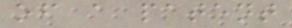of a patent
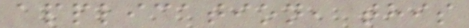application, this
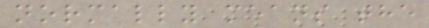normally means the
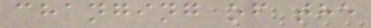changing of the
